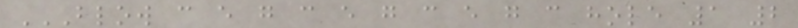BLOW C E G C E G C E G C HOLE 1 2
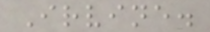Irvine.
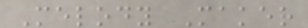Melody Maker
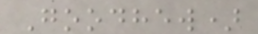Goodhew)
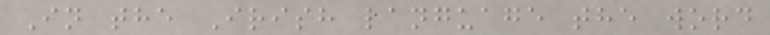In the Irish language the word
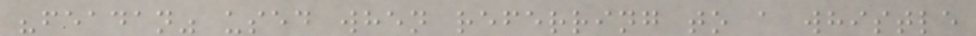"feadan" used when referring to a whistle
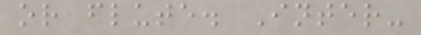or flute. Inter-
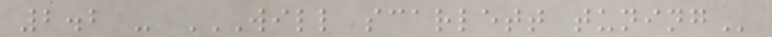2.2 - WILL SCARLETT TUNING
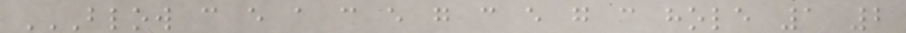BLOW C E A C E G C E G C HOLE 1 2
